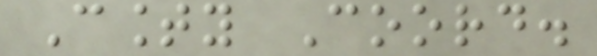County Coord.
